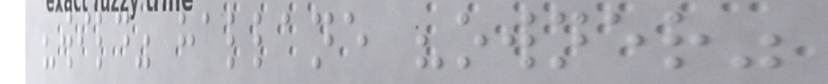"wild" hallane "owner"
